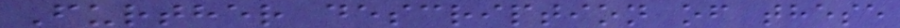Further description of these
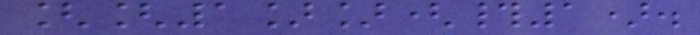[[1]](#1).
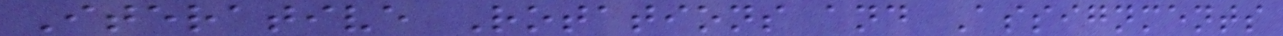Iterative Rotations and Assignments
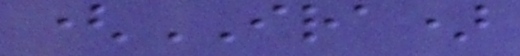(IRA)
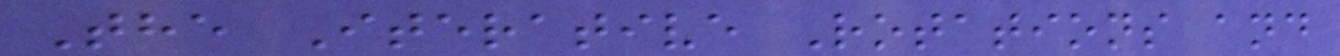The Iterative Rotations and
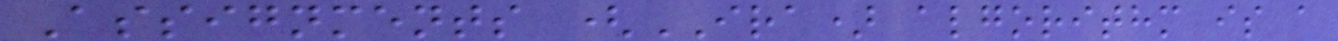Assignments (IRA) algorithm is a
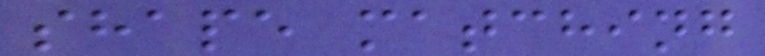shape matching
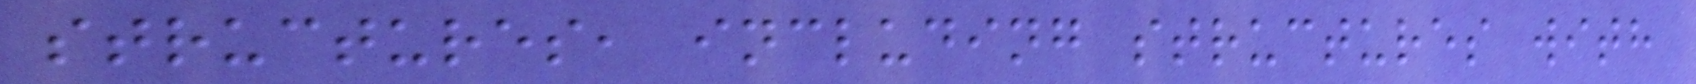structures, including structures with
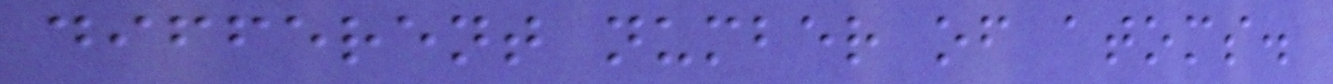different number of atoms.
